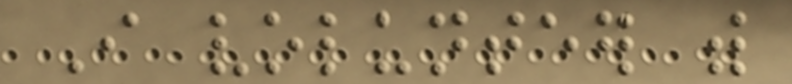I volunteer with
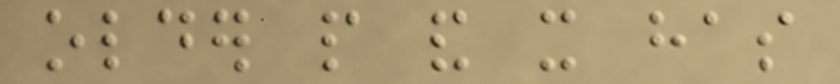older people and it has
